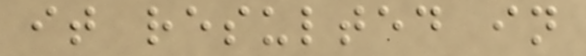it resulted in
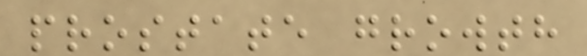prostate growth
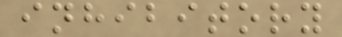inhibitory
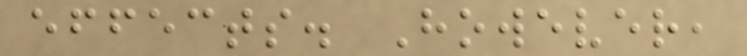effects. However,
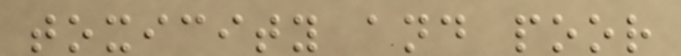toxicity and poor
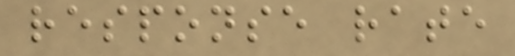response rate
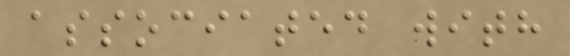associated with
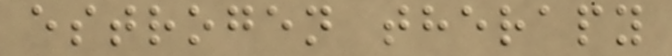estrogen therapy
